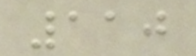110
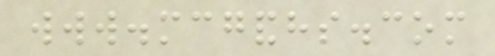www.mcgandhs.com
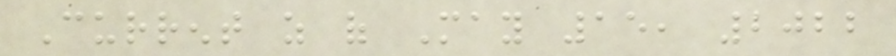Current as of May 15, 2022
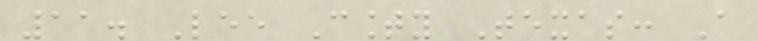11. Lee County Texas: A
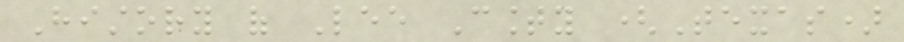History of Lee County (Texas)
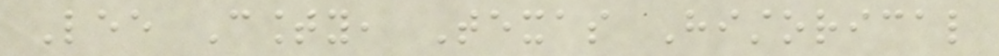Lee County, Texas Historical
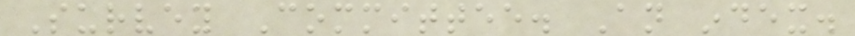Survey Committee. An index.
